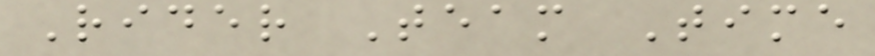Rider Team Time
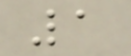1
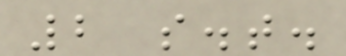2 s.t.
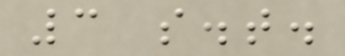3 s.t.
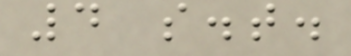4 s.t.
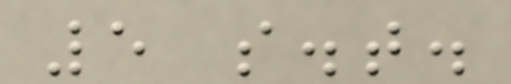5 s.t.
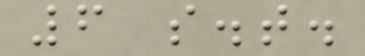6 s.t.
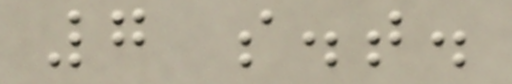7 s.t.
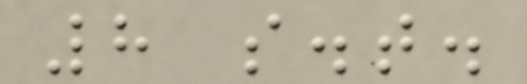8 s.t.
